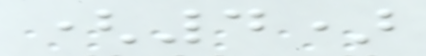(4)
